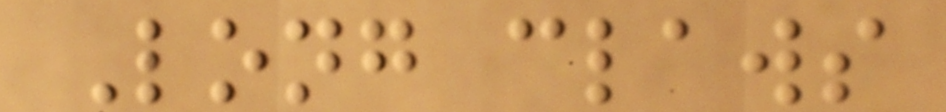Long claws
